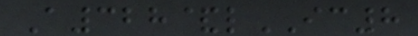A328&lIC8
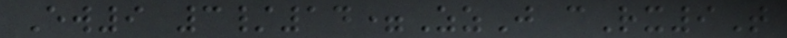Ew9 3/14=ZzJ cRx9T
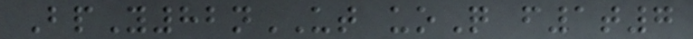BpY82nUT uoQ f1t7
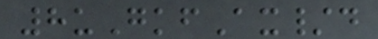8uGkfAx/d
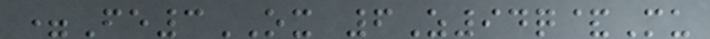=Fe3OX 6Z94q&Mu
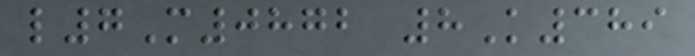l7M0872 8K389
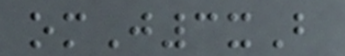omJ3xB
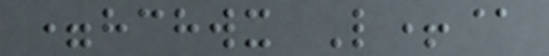=hchwx L+@
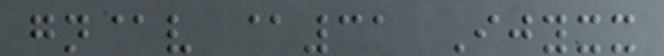gn@v @31 Ijyxx
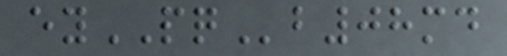eyPQb08md
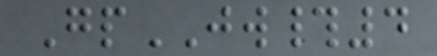GpJW#4
